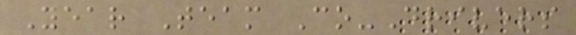Year Team Co-Drivers
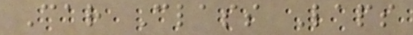Car Class Laps
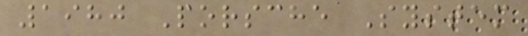1980 Porsche System
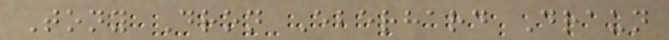Tony Dron Eberhard Draun
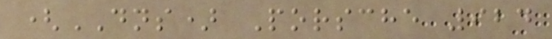(DNS) Porsche 924
